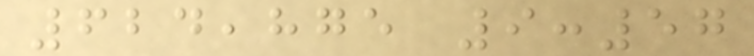624,875 9:57
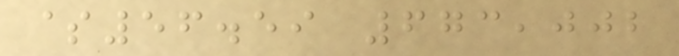$56.59 673,002
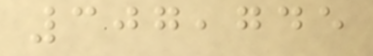307,745
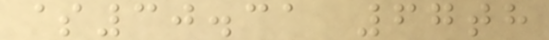$30.31 67th
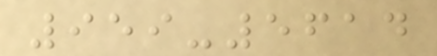959-5614
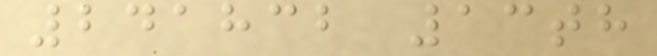241832 13th
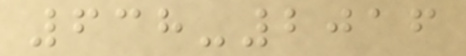638-2016
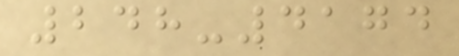248-4174
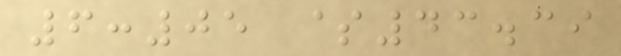6:05 $43.39
